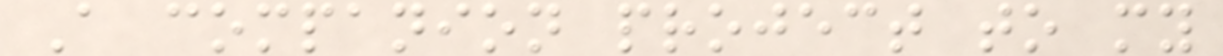A companion project to my
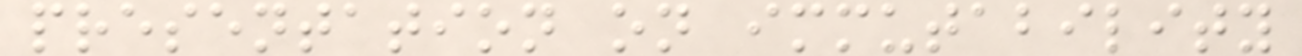presentation on immutability
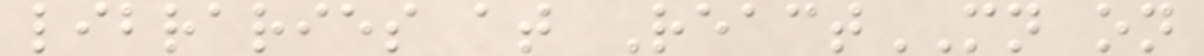libraries at ReactMN on
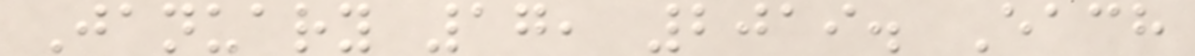January 17, 2019. Each
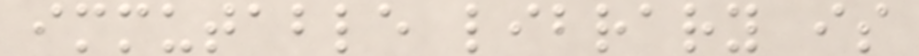immutable library is
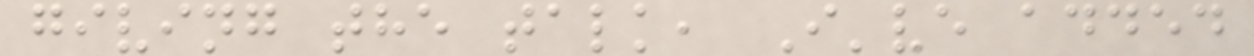giving the talk, I've added
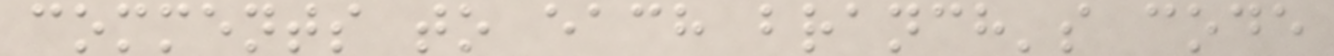comments to each branch's code
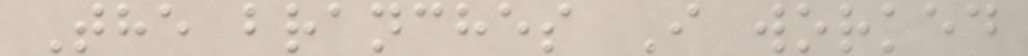The branches I worked
